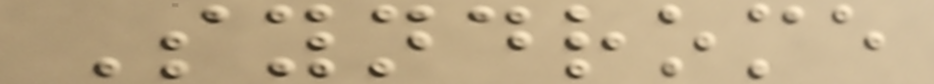Syndrome
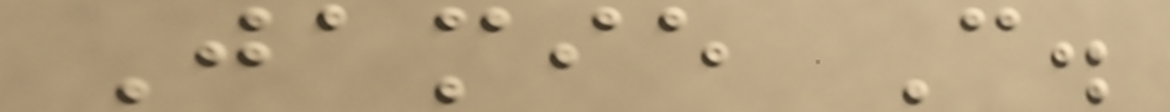Jamie C.
